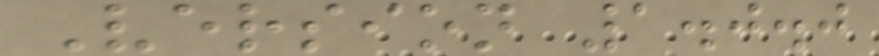Version 1.0.0
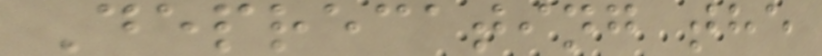Deprecating the
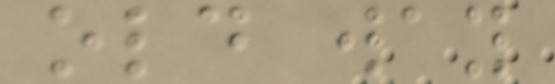old way
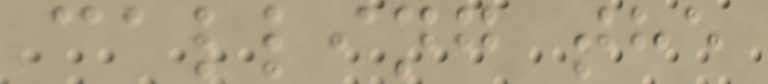calling the
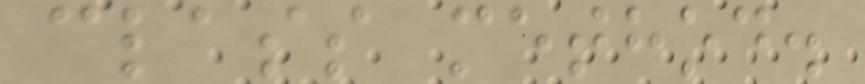class method.
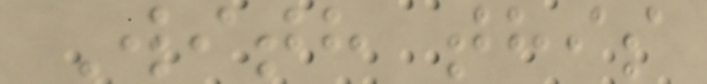With this
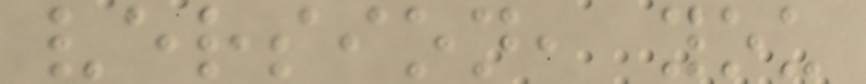version, you
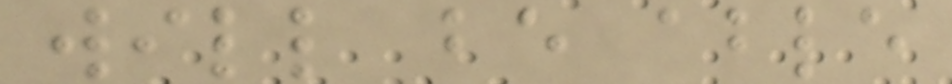will be able
